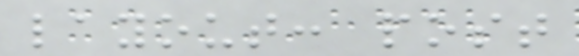layout: post
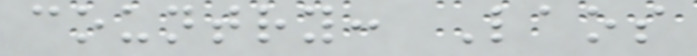country: Laos
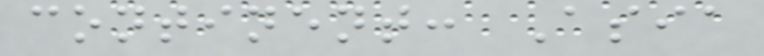continent: Asia
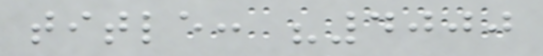title: "4000
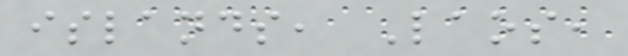islands, Laos,
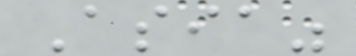Asia"
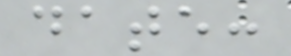date:
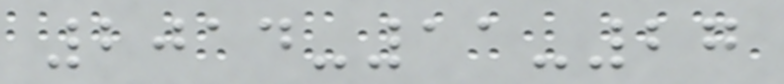2014-11-27
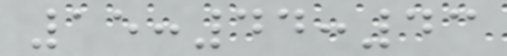15:44:43
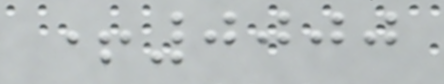+0000
